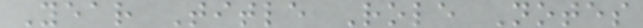Year Title Role Notes
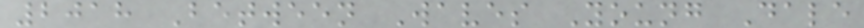2018 Between Waves Young Dale
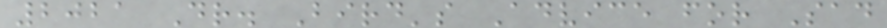2021 Dr. Bird's Advice for Sad
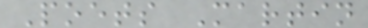Poets Martin
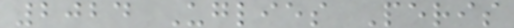2024 Uglies Peris
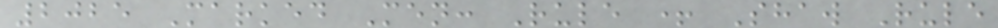2025 Marked Men: Rule + Shaw Rule
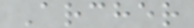Archer
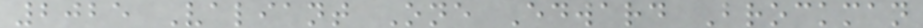2025 Valiant One Edward Brockman
